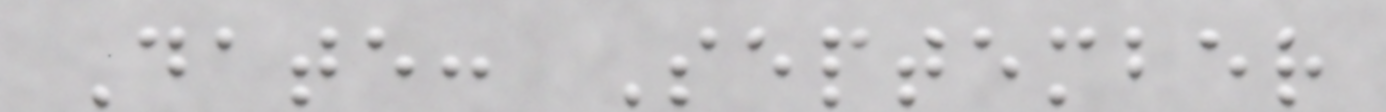Date: September
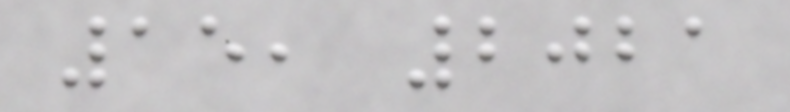15, 2021
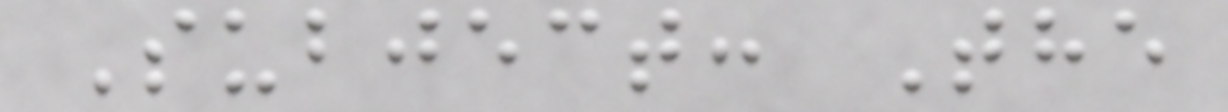Subject: The
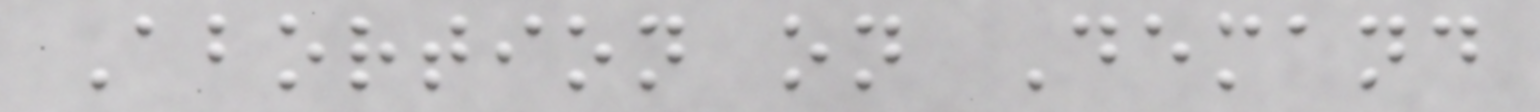Abortion on Demand
